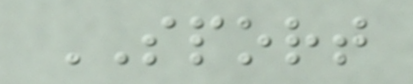SPORT
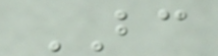BC
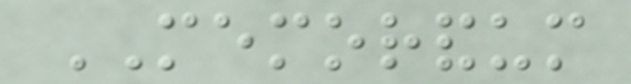MEMORANDUM
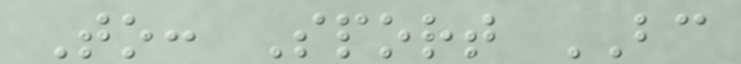To: Sport BC
